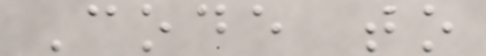Code to
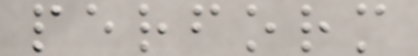perform
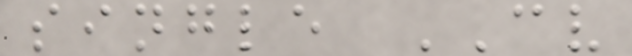single CV
